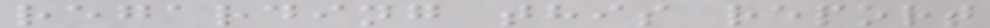regarding this report
